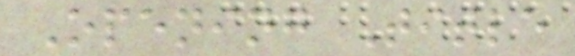Opening Title
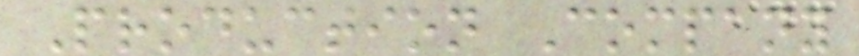Production Company
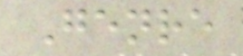Genre
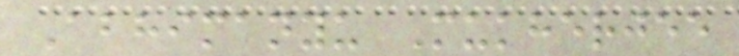Abhimanyu Mukherjee
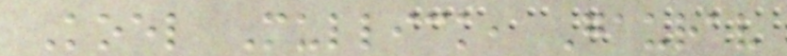Koel Mullick, Gaurav
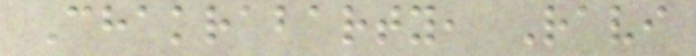Chakrabarty, Ravi
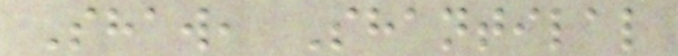Shaw, Shantilal
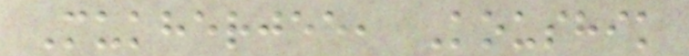Mukherjee, Koushik
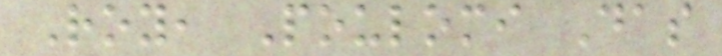Roy, Poulomi Das
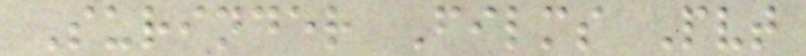Surinder Films Pvt
